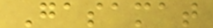Gasamat
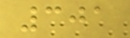301
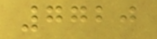7720
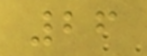26
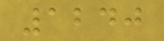1240
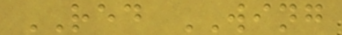RED WING
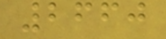2660
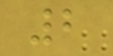2
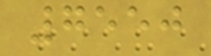7550
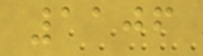1106
